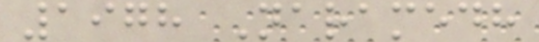1978 Naramedh
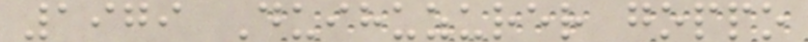1979 Duihuzurer goppo
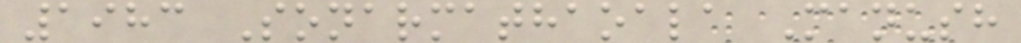1983 Sonarmathaoala Manush
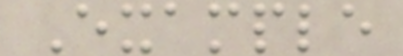Example
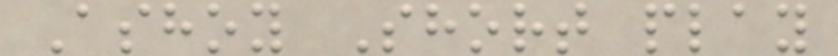Ashoy Short play
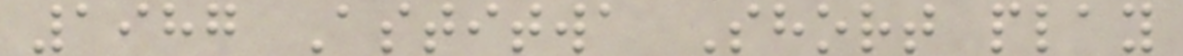1987 Astitwa Short play
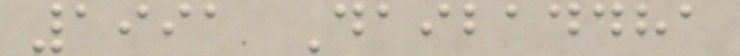1991 Daibaddha
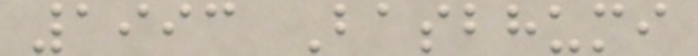1993 Basbhumi
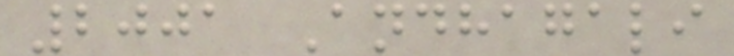2001 Andhagali
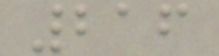216
